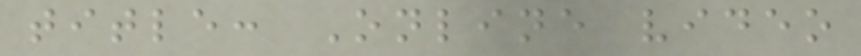title: Online video
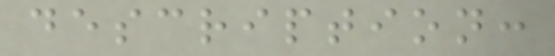description:
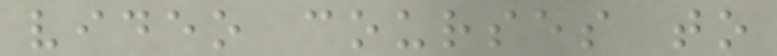video courses to
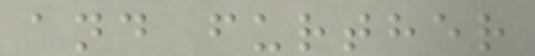and further
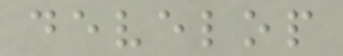develop
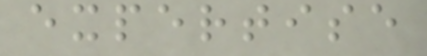expertise
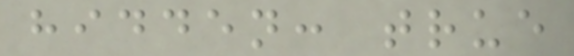hidden: true
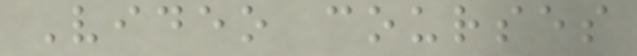Video courses
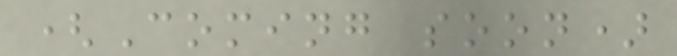(Coming soon)
